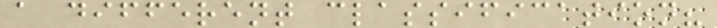a different classification?
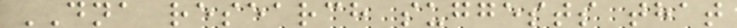DNA research suggests that
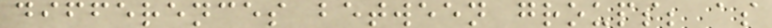differences between groups; as
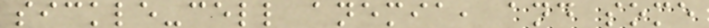sickle-cell anemia, and some
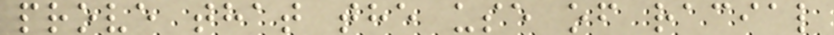prove that the use of racial
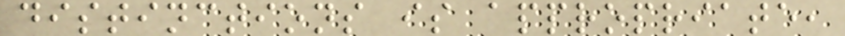distinctions is appropriate,
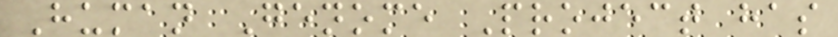Human Genome Project has
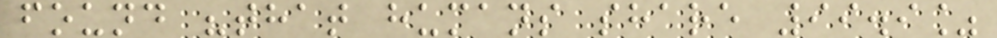found "that humans share 99.9%
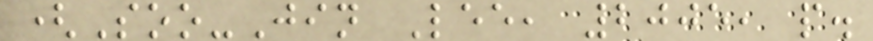(Soo-Jin Lee, 2005, p.
